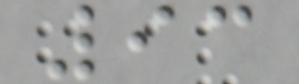93
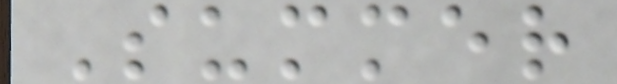Summer
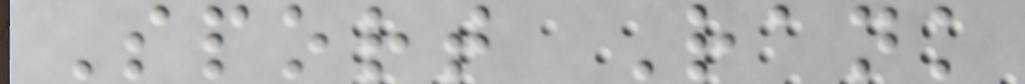Sport Rank
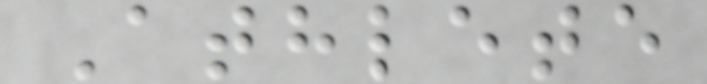Athlete
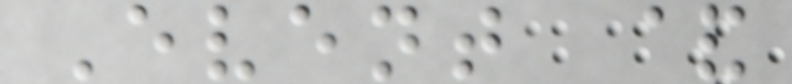Event &
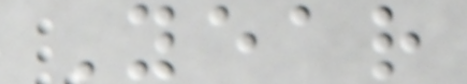Year
